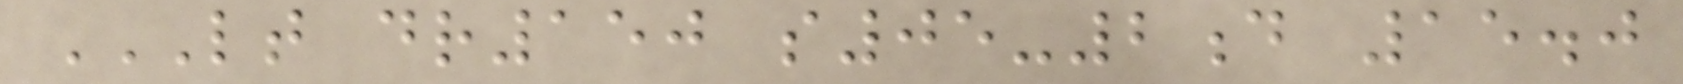LT DR150 S05-2D 15.0
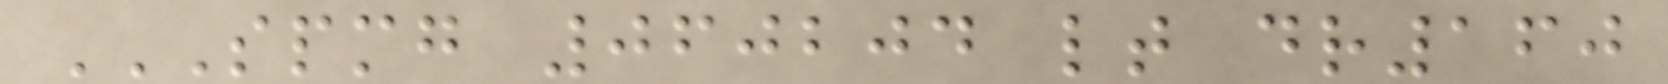SPMG 060204 LT DR160
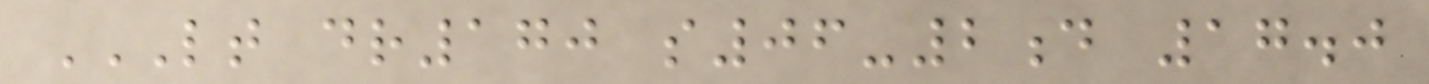LT DR170 S06-2D 17.0
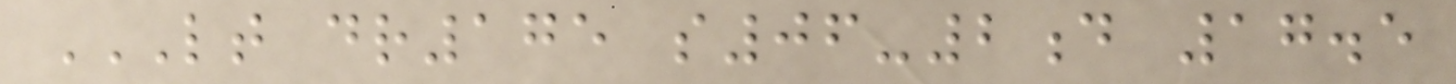LT DR175 S06-2D 17.5
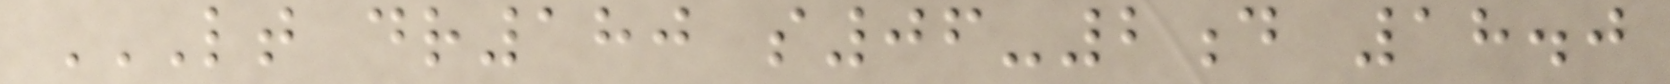LT DR180 S06-2D 18.0
